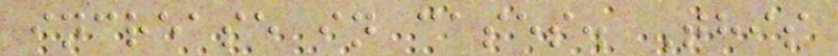increase in cases. This
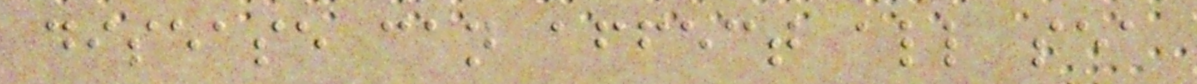disease can affect all sea
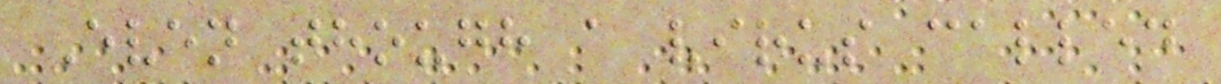Even though a virus called
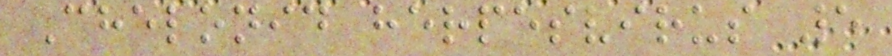Chelonid herpesvirus 5
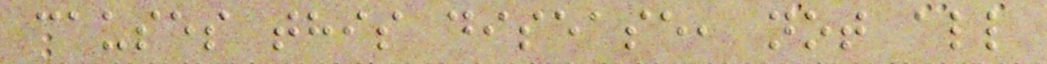causes this disease, not all
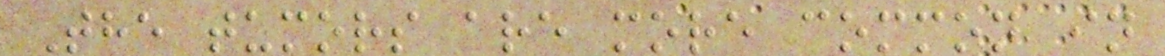The tumors are more common in
